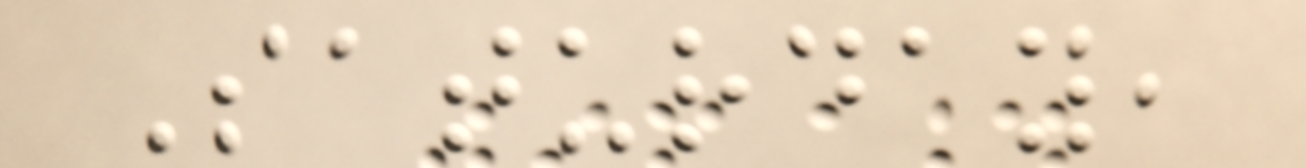Saturday,
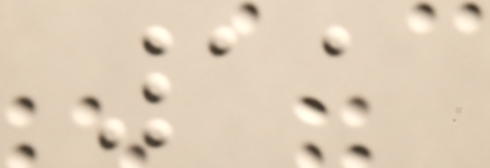11
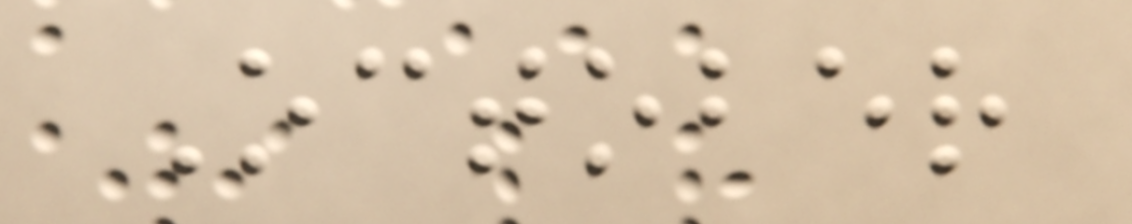October
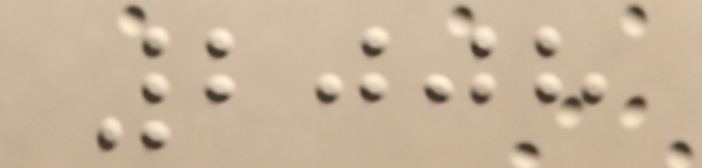2008
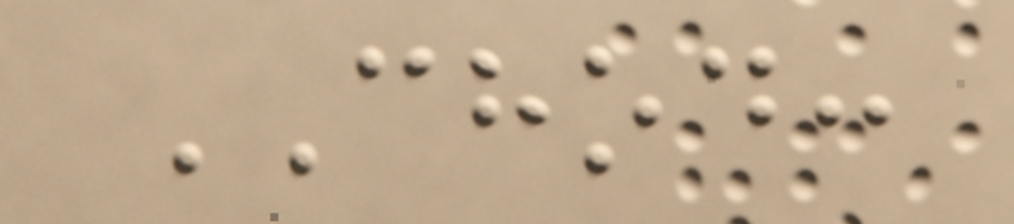CHOD:
